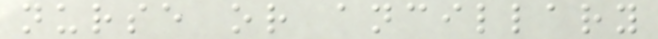nurse or ancillary
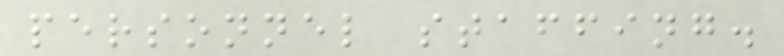personnel staffing.
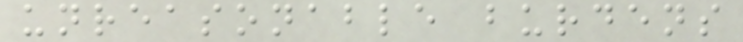unreasonable burdens
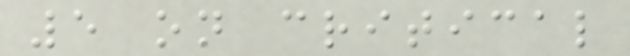5 on critical
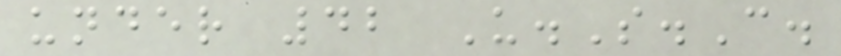under 42 U.S.C.
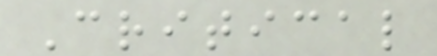Critical
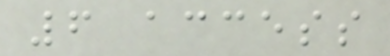6 access
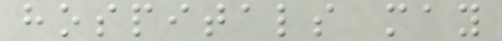hospitals may
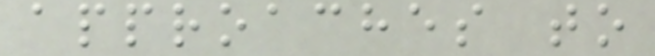approaches to
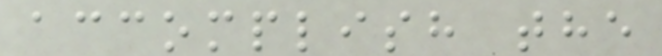accomplish the
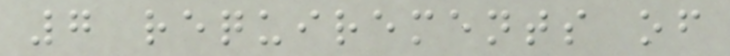7 requirements of
